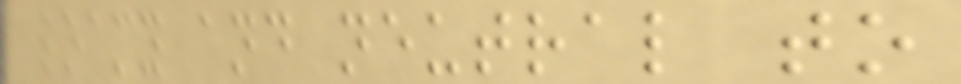loamy and neutral to
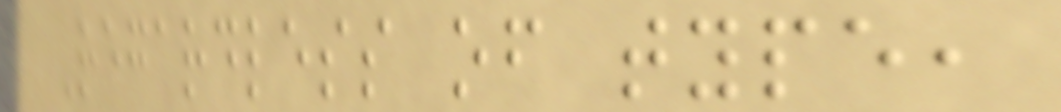Regardless of type,
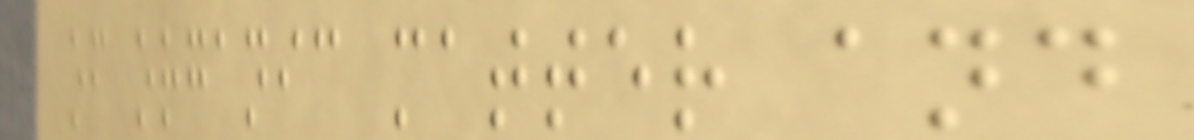of organic matter and
